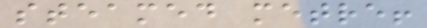steamed metre!
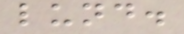lund.
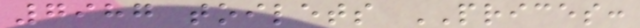7987 toilets PRICES:
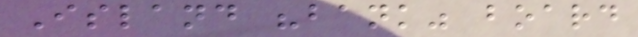Island "bank" board
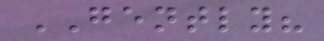GENTLY?
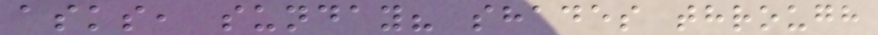asks, sunday? shades through
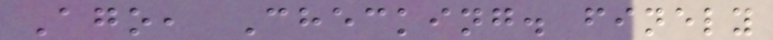Ago, Checking. finely
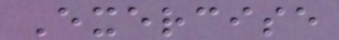Exercise
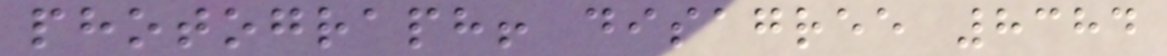photograph! disagree 8384
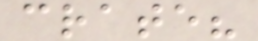crate?
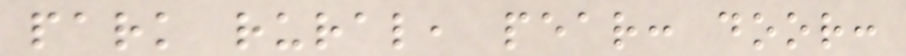park rural, pear: door:
